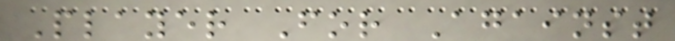Player For Against
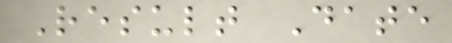Result Date
